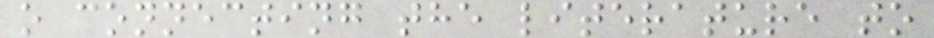o connecting the literature to
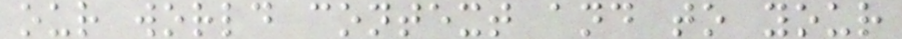our world context and to your
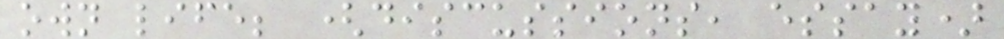own life; (discussions, essay)
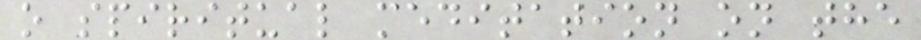o spiritual meditation on the
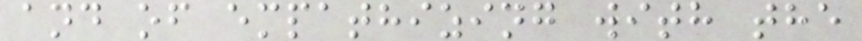and of empathizing with the
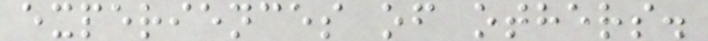experiences of others.
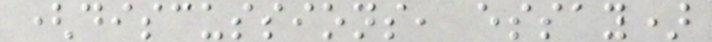(discussions, essay)
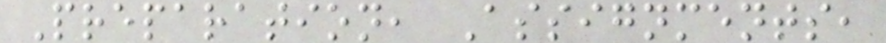Preparation, Assignments,
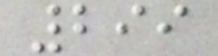299
